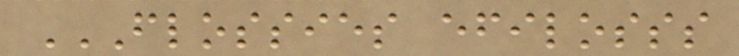FLOSSIES EFILOSSS
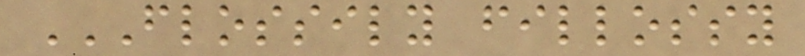FLOSSILY FILLOSSY
